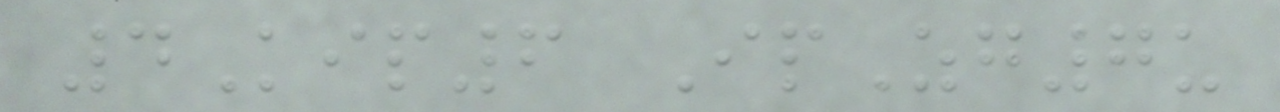4Kip6 IpZg7u
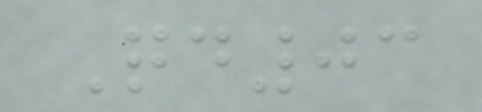Qd03
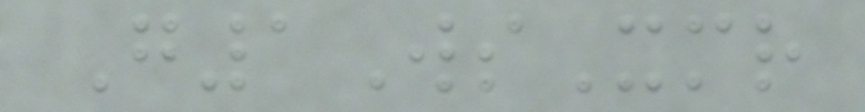G1WsXmr
